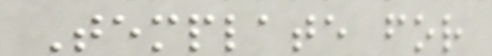Template for
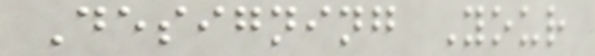Designing Your
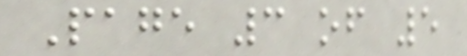Page 3 of 5
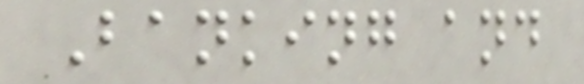Banking and
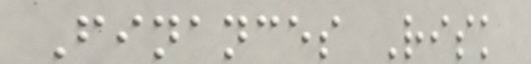Finances Risk
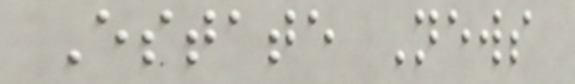Estate News
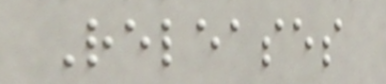Releases
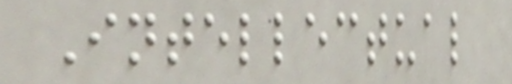Intellectual
